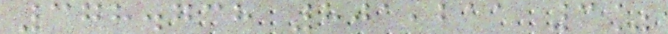378.738 801,211 3%
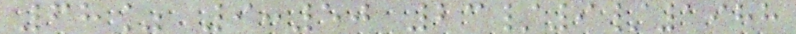68% 9:50 23/9/1988
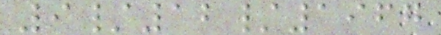9/12/1967
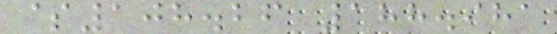$108.26 188.981
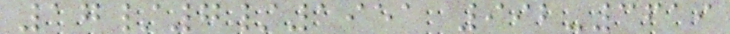17/7/1951 992-3619
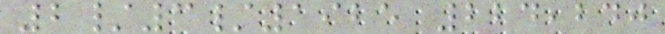2/3/1925 224,240
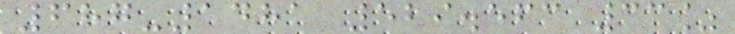687-1481 529.563 33%
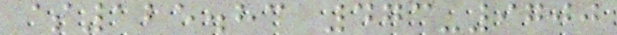$125.83 473-9700
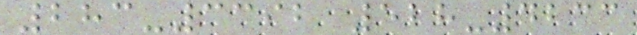283-3392 528-4233
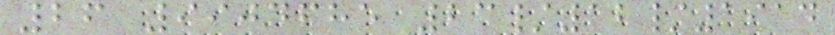26 9904685 23/12/1914
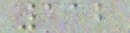112
